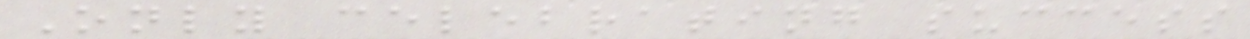Only celebrating success
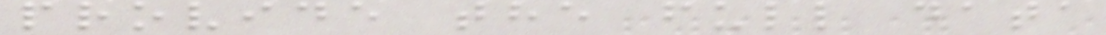provide the full data
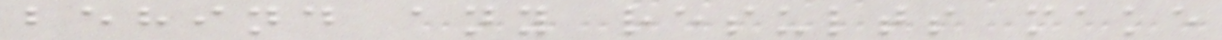behind any results make
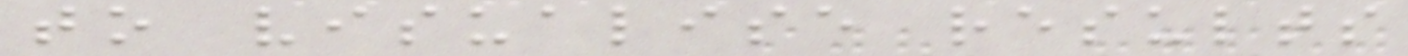to visualise results
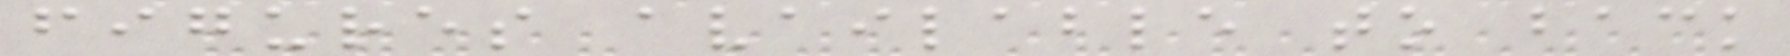figures available to back
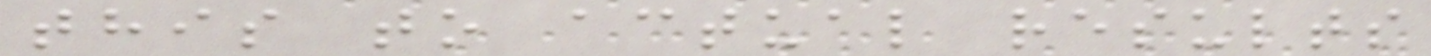this to actual results
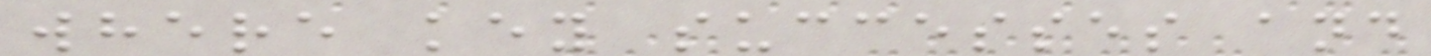where key successes and
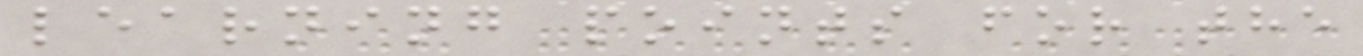learning points for the
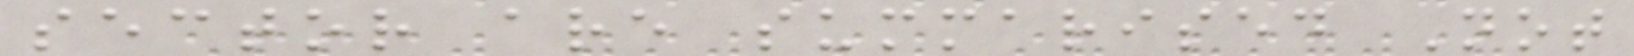sector are summarised Not
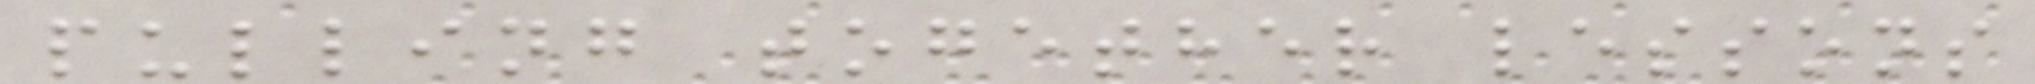pulling together lessons
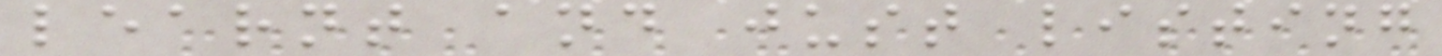learnt and just listing
